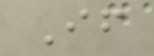If
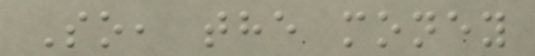So, the money
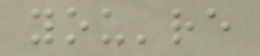you're
